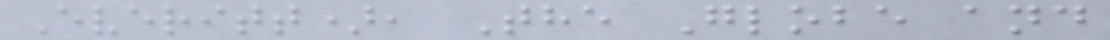Everitt), The Globe and
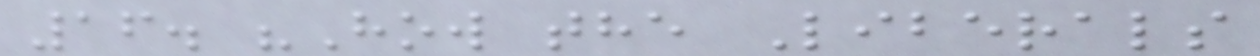16. "How the Liberals
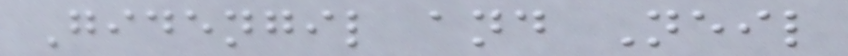Gidengil and Neil
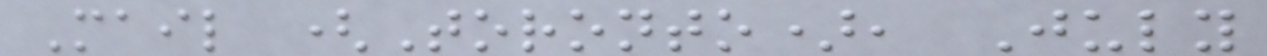Mail (Toronto), July
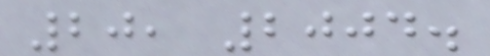20, 2004.
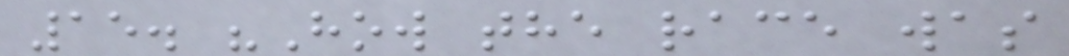15. "How the race was
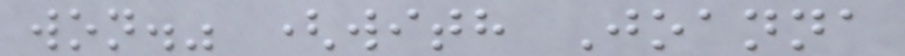won." (with Joanna
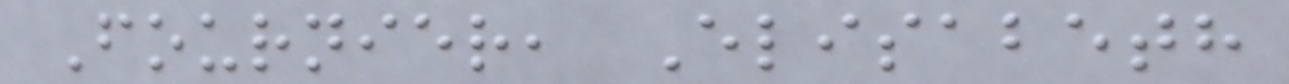Fournier, Elisabeth
